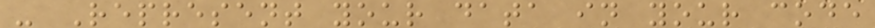- Represent your data in your code
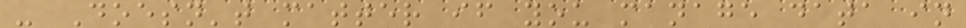- Doesn't matter if you manage data in
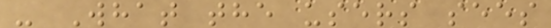- What the users sees
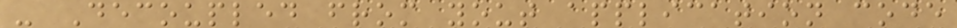- Decoupled from yout application code
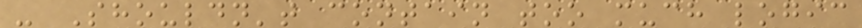- Shouldn't contain too much logic
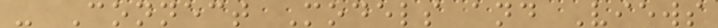- Connect Models and Views
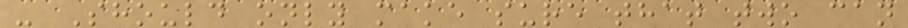- Should only make sure that two can
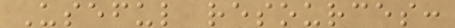Useful resources:
